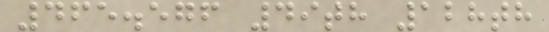465.576 49th 128th
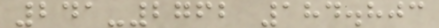241-2762 184.803
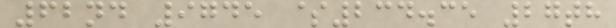62nd 9745 $234.35 27th
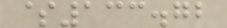$133.72
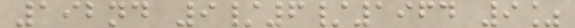192nd 9/6/1964 9%
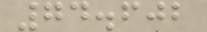74.602
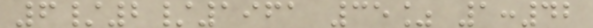6/2/1961 35% 1:42
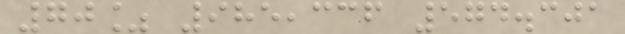70% 985,336 574.301
